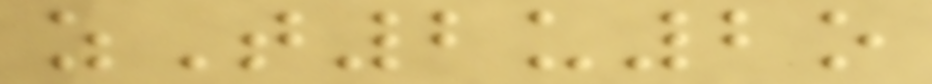zT2u2o
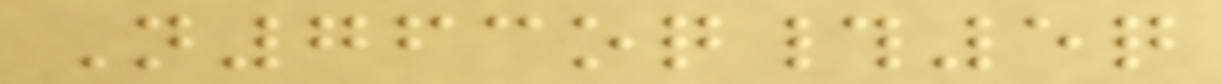N763oq#5q
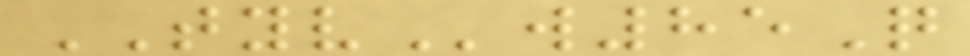TYVw85Q
